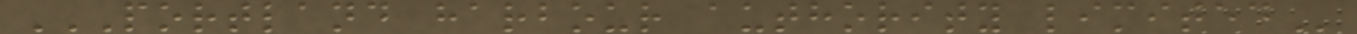PORTLAND HARBOUR AUTHORITY LIMITED
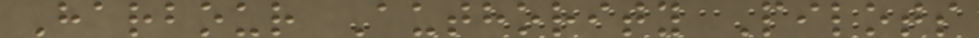Harbour Authority Pilots
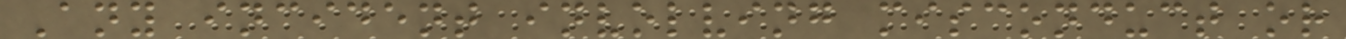Any incident involving misconduct or
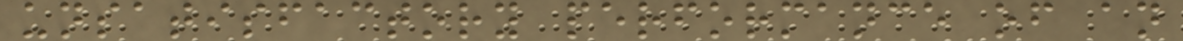unsatisfactory performance of an
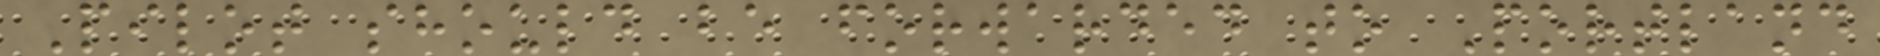Pilot should be forwarded to Portland
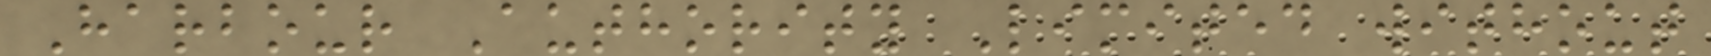Harbour Authority Limited without
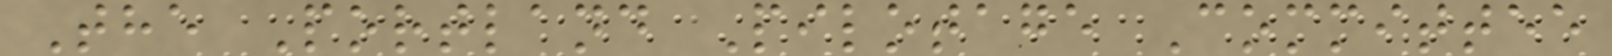The Portland Pilotage Committee
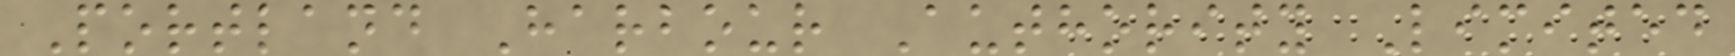Portland Harbour Authority Limited
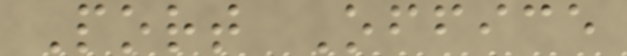Port Office
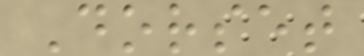Dorset
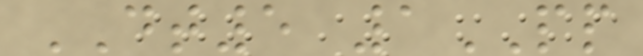DT5 1PP
